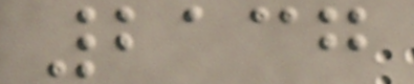2137
